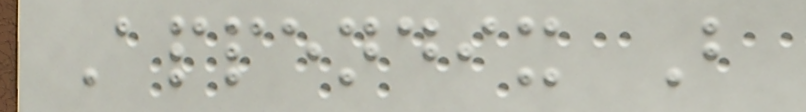Appendix B
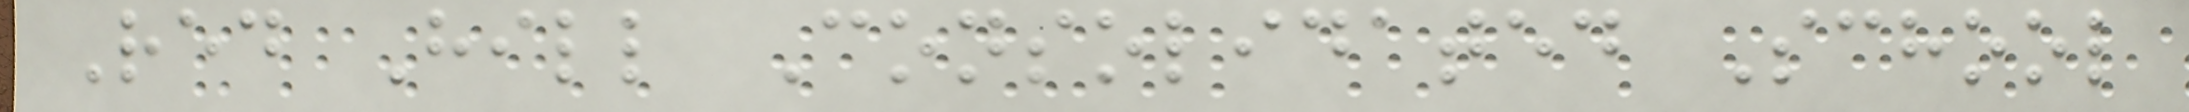Red Hill Consolidated School
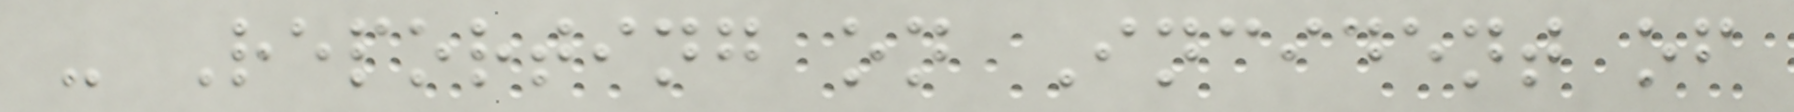- Reporting on Incident of
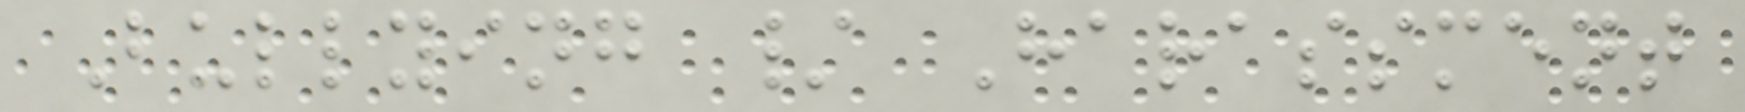Bullying / Harassment
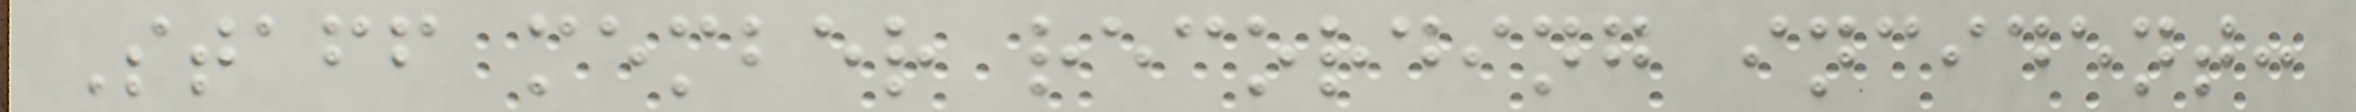Staff member recording incident:
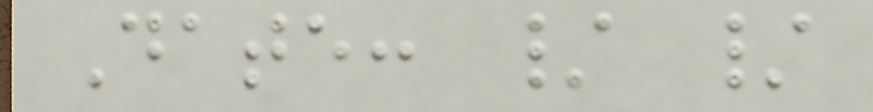Date: / /
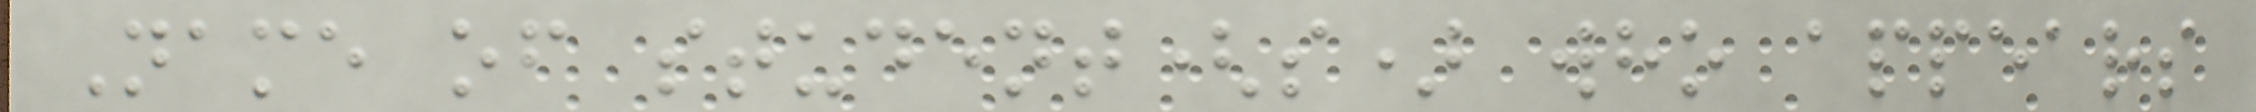Name of student(s) who appears
